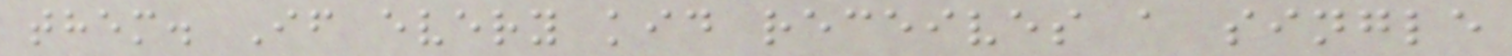them. If every kid receives a single
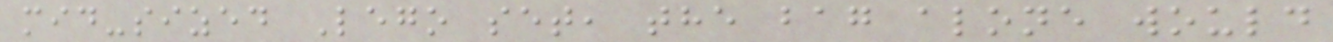mid-sized Lego set, the bag alone would
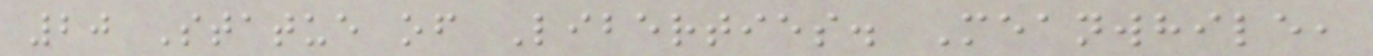20 Statue of Liberties. Meanwhile,
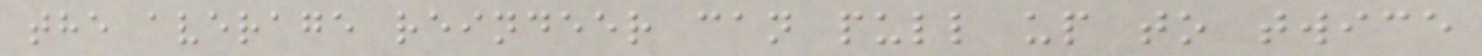the average reindeer can pull up to twice
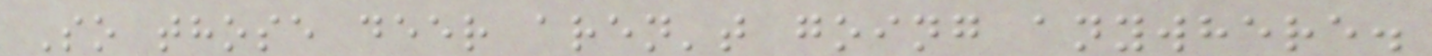So those deer aren't going anywhere.
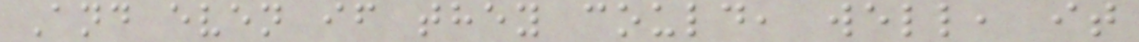And even if they could, well, it
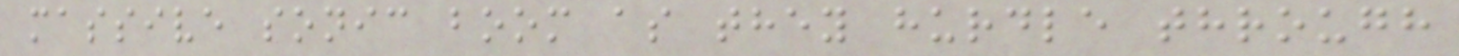massive sonic boom as they hurdle through
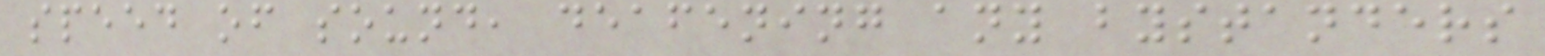speed of sound, deafening any bystanders
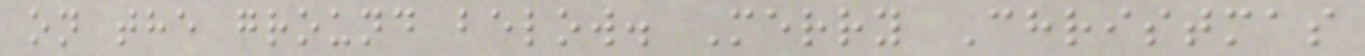on the ground below. Merry Christmas
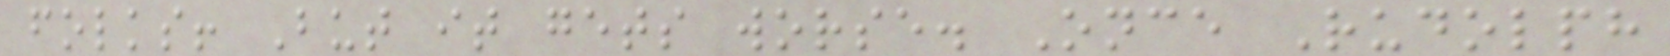folks! But it gets worse. Once Rudolph
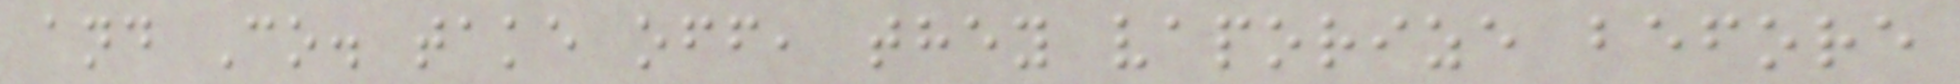and Co. take off, they vaporize before
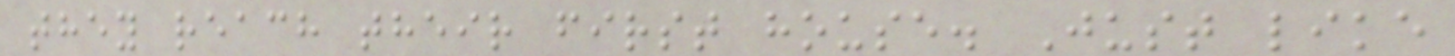they reach their first house. Just like
